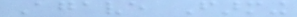Agave Farming
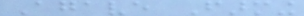Agave Farming
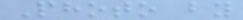Photo by
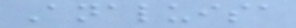Analuisa
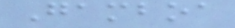Gamboa
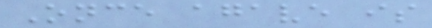Once agave is
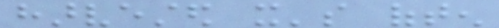harvested it's often
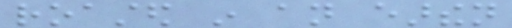roasted in an earthen
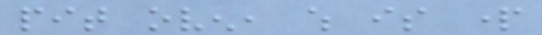pit oven, which is part
